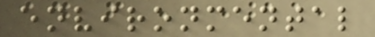environmental
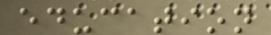education
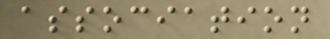association
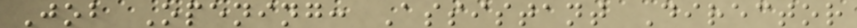Job Opening: Assistant Director
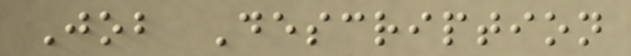Job Description
